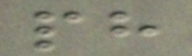ph
